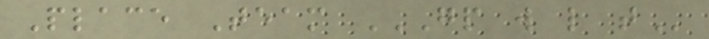Place Team GP W L T
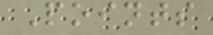Points
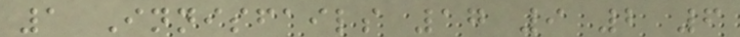1 Innisfails 17 9 2 6
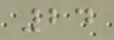24
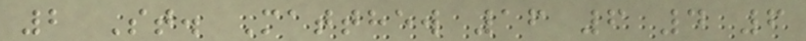2 St. Matthew 16 6 4 6
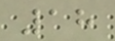18
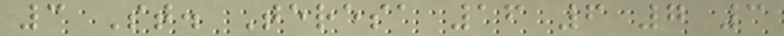3 St. Teresa 16 6 7 3
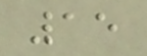15
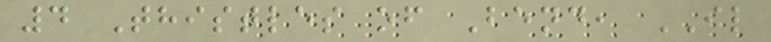4 Thistles of Bend, IL
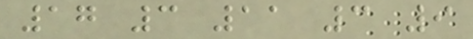17 3 11 3 9
